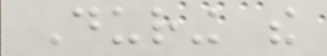During the
